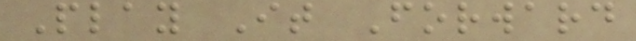Play It Forward
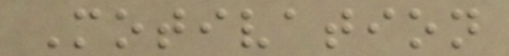Motivation
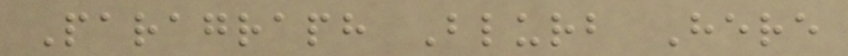Paragraph Blurb Here
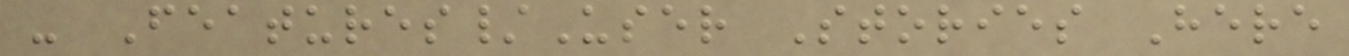- Features/User Stories Here
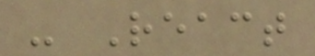- React
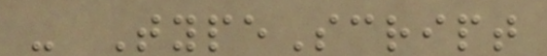- TypeScript
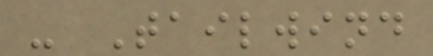- Tailwind
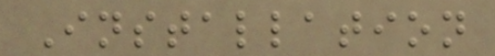Installation
